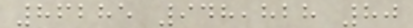86285 948,828 80
